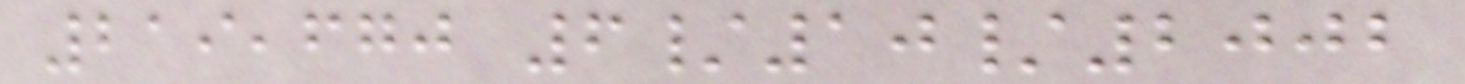219,670 6/10/2002
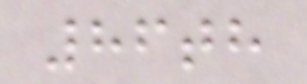86th
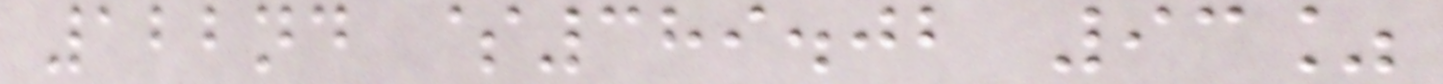122nd $389.02 93%
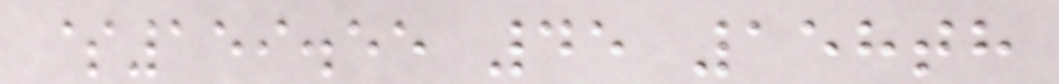$159.55 45 158th
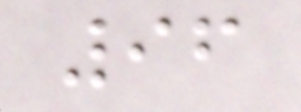96
